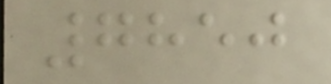7850
